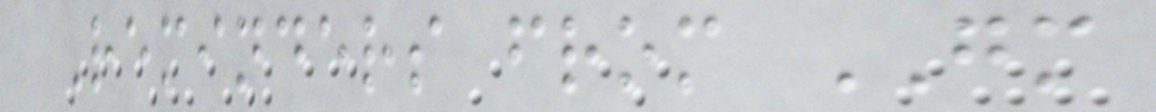Reminders from GM
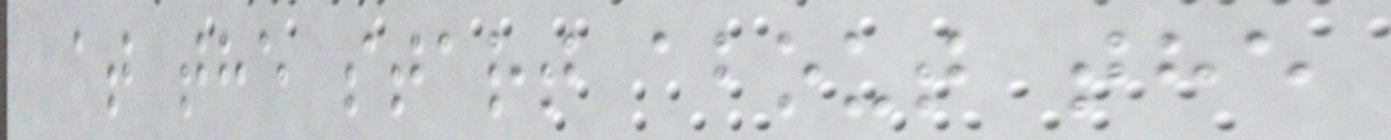at the start about the
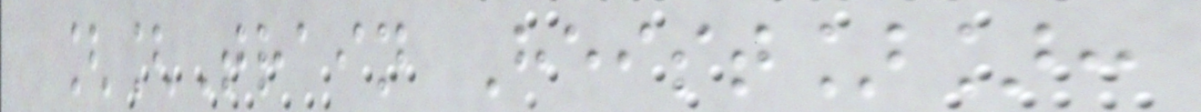[[Train Heist]]:
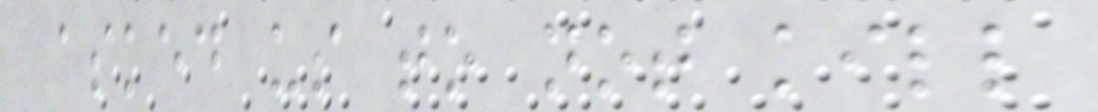asked us to not kill
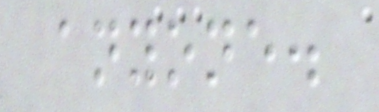anyone.
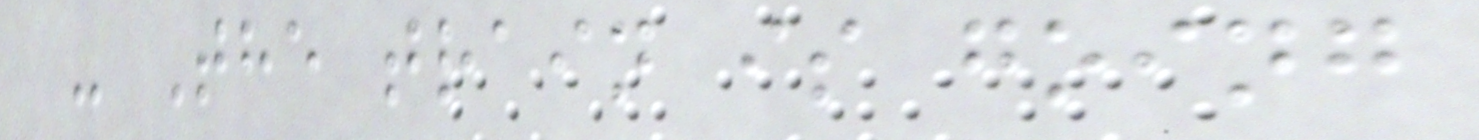- The train is going
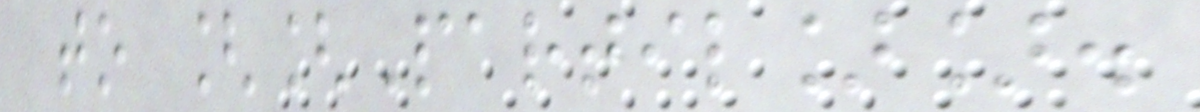to [[Partil]].
